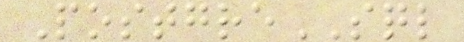PostgreSQL
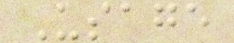Usage
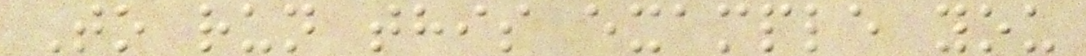To run this example you
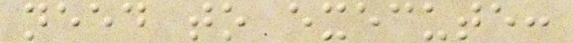need to execute:
